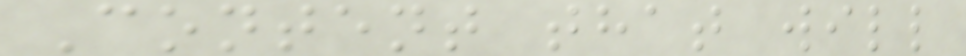Content that will
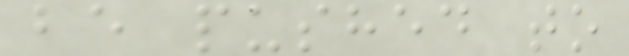be pushed to
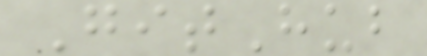GitHub
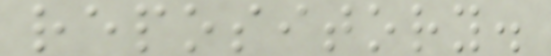repository.
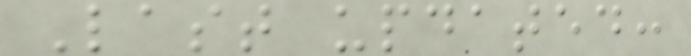Last updated:
